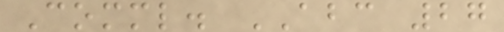Comml. ABC 27
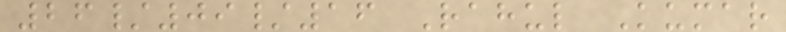26/09/16 Rahul Kumar
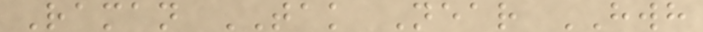Raman TAK Near HWH
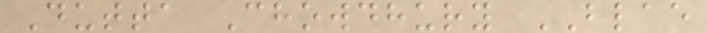Dutta Chowdhury BLAE
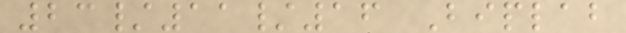23/11/16 Biplab
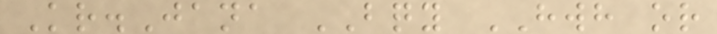Kr.Jana BQY HWH or
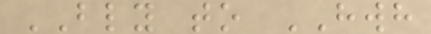BLY to HWH
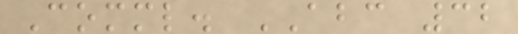Comml. ABC 32
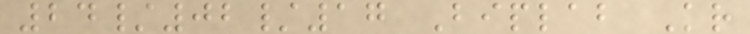24/02/17 Biplab Kr
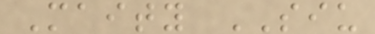Maity SIU
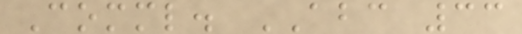Comml. ABC 33
